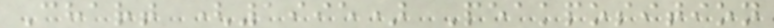Chart (1995) Peakposition
